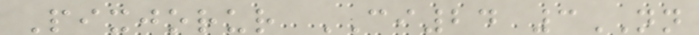Pixjorur CI24 3NN
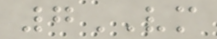7VM
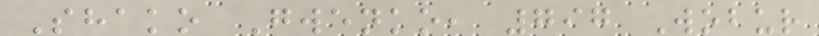Shako Gwenko, 797 Wobur
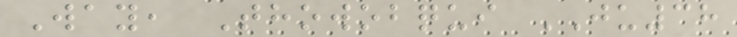Way, Thowobqui JU38
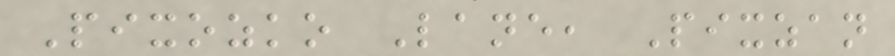Pixozko Lane, Pixzan
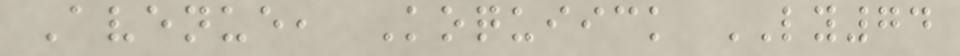Avenue, Koquiick LY74
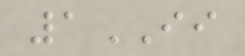1II
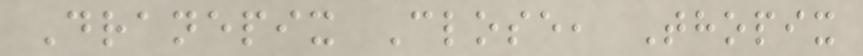Dranepix Close, Thopix
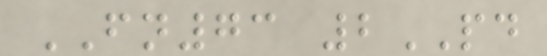FN73 2PD
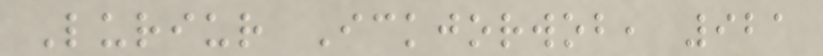Luriur Ickjorwob, 921
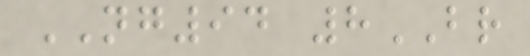NG94 8BR
